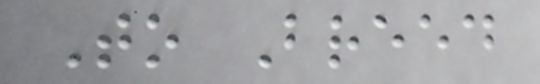To Breed
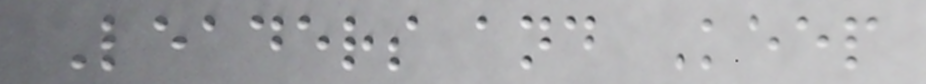Leaders and Keep
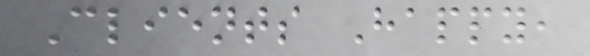Clients Happy,
